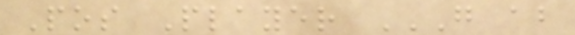Pos Player G AB
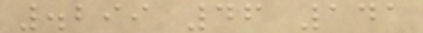.299 46 141
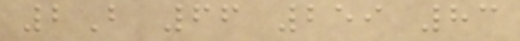2B 66 259 83
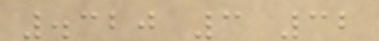.320 3 32
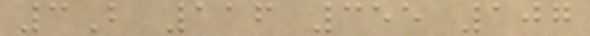3B 116 355 107
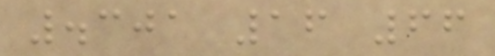.301 16 66
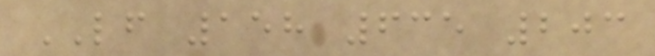LF 158 635 203
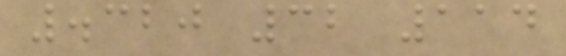.320 32 114
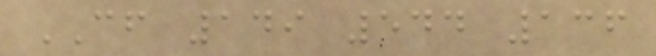CF 149 544 136
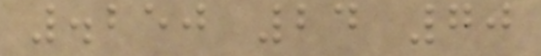.250 24 70
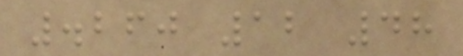.260 12 48
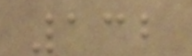132
